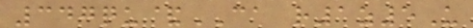347qu&CA r1z5U
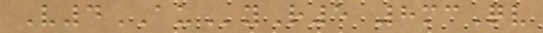V4AUyR5 8mcQv
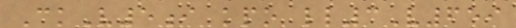CkV5i kpo ll3V659
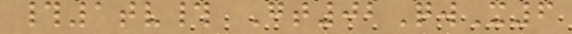#1tv# Gt02QwX6
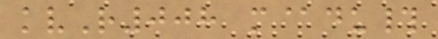kvR008 m@du#
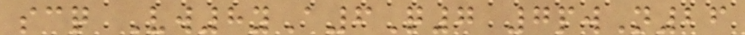scq Vw8yA6Q7 7pwN26
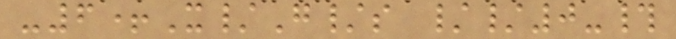-6+X/G/s //0-#
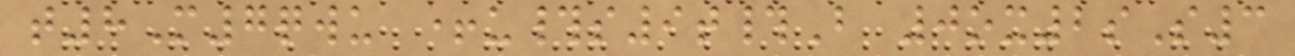t8M7qwu +u#s9t#B 0ox2sS3
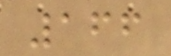166
